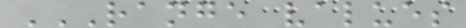RANGE VALUES
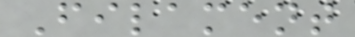Filament
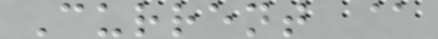Current @
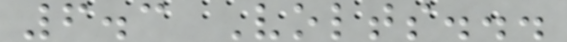6.3 Volts...
